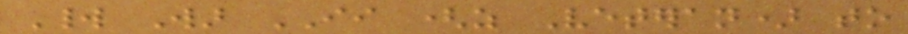World War II (as Veteran) to
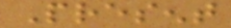Present
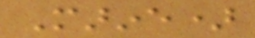Marine)
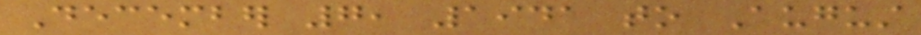December 7, 1941 to August
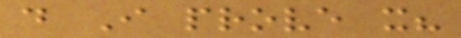do I prove it?
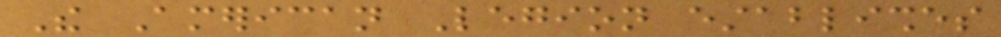The American Legion establishes
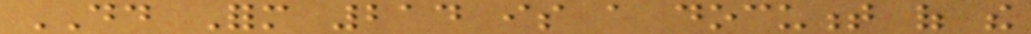DD Form 214 is a document of the
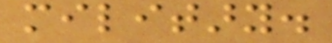military.
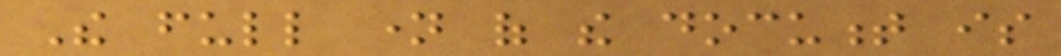The full name of the document is
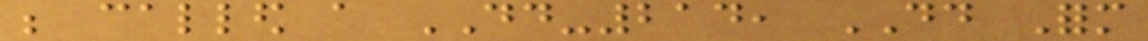be called a DD-214, DD Form
